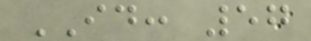ID: 57
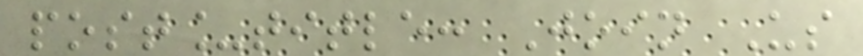post_title: Join Us
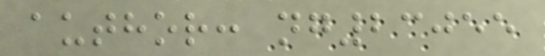author: ng23055
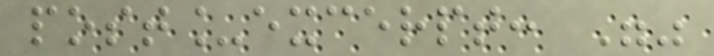post_excerpt: ""
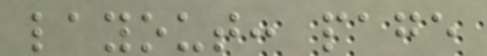layout: page
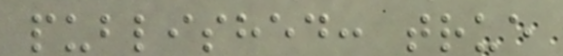published: true
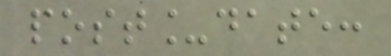post_date:
